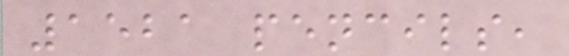1521 pencils,
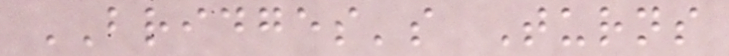BRIDGES's Turns
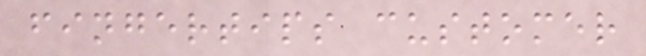fingertips customer
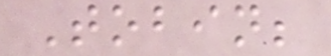Tobin;
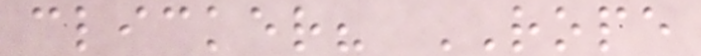clicker? ROPE
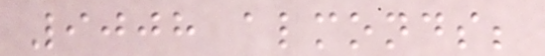9008 almonds;
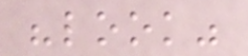"look"
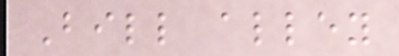Bill alley
